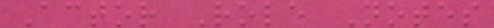Actor Role Notes
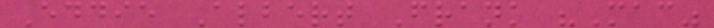Eddie Albert Frank "Mac"
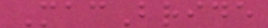MacBride
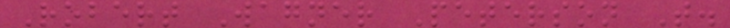Robert Wagner Peterson T.
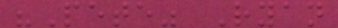"Pete" Ryan
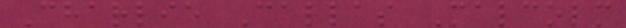Charlie Callas Malcolm
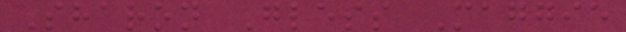Sharon Gless Maggie
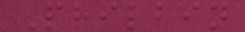Philbin
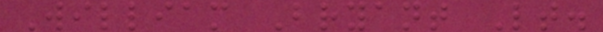William Bryant Lt.
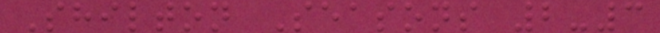Shilton Seasons 2-3
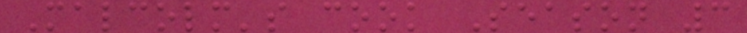Malcolm's cook Season 3
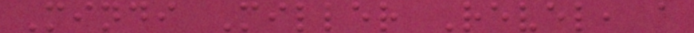Mindi Miller Revel, a
